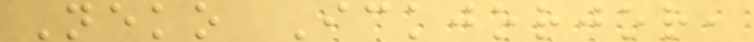Neko Ickjorjor,
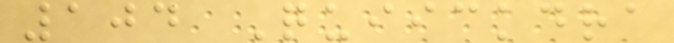104 Quiickdra
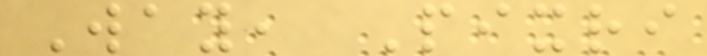Way, Pixri
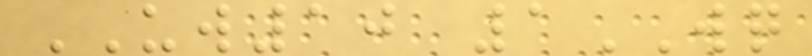UW10 1WQ
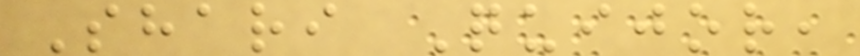Shari Quijor,
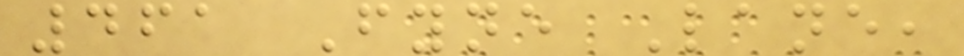461 Fyne Lane,
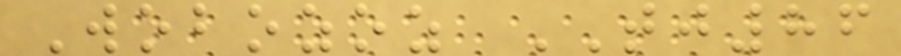Wobozoz TJ86
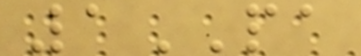1PA
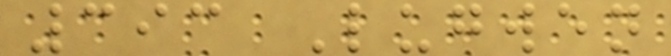393 Lugwen
